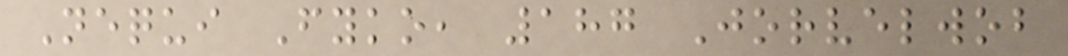Nequi Fyko, 187 Jorvelwob
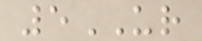5UR
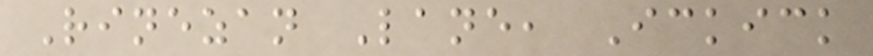Rinezan Lane, Ickick
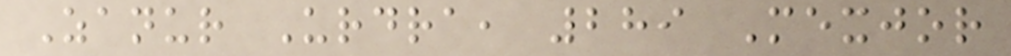Zanur Urdra, 289 Mexjor
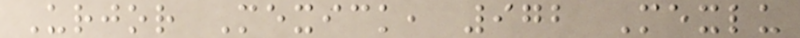Urjor Mexick, 972 Mexlu
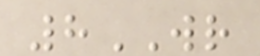8WR
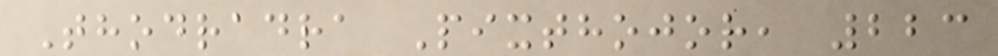Thodradra Pixthojor, 223
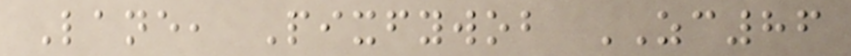Lane, Pixfywob ZC86
